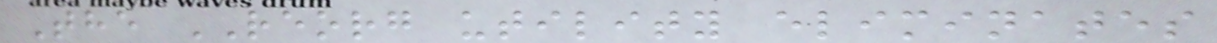The REORG utility eliminates
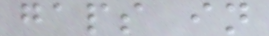gaps in
